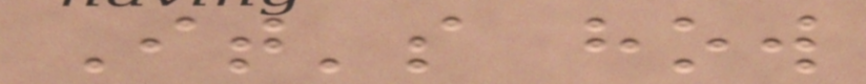It's how
